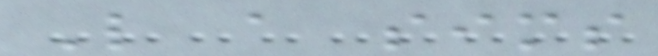Like a sims
